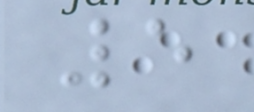5
